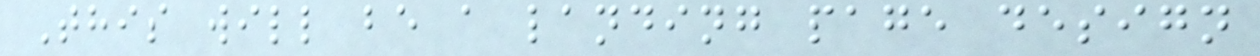This will be a landing page design
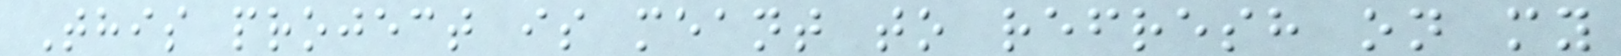This project is meant to refresh on my
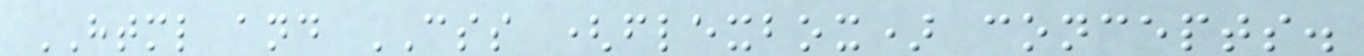HTML and CSS (flexbox) concepts.
